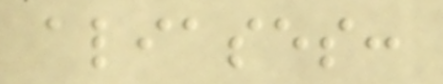aliases:
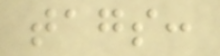tags:
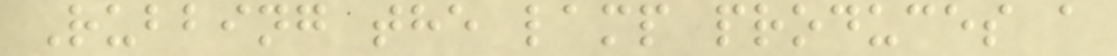Rubbing the lamp produces a
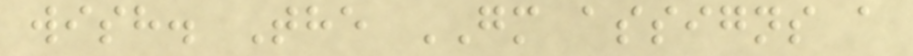wish. The GM assigns a
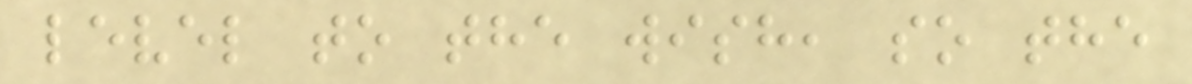level to the wish, so the
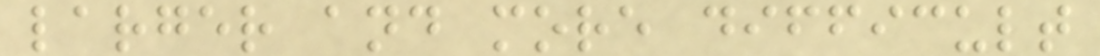larger and more difficult
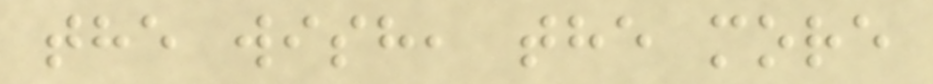the wish, the more
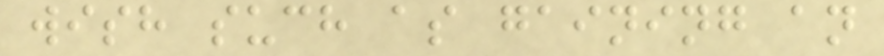wish such as gaining an
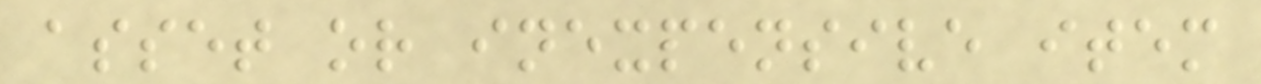asset or inexpensive item
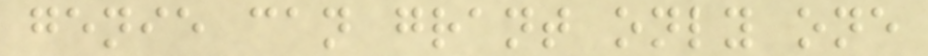genie can grant only one
